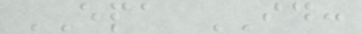EPA ID:
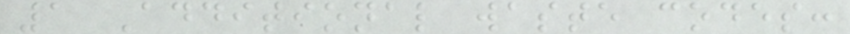1 Additional waste codes:
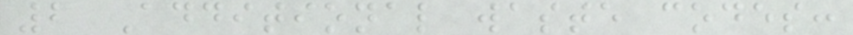2 Additional waste codes:
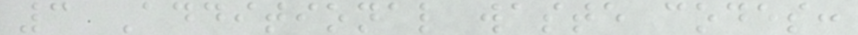3 Additional waste codes:
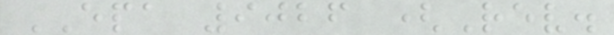EPA 9026 (Rev.
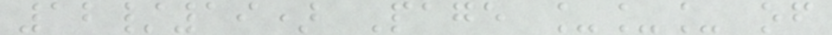12/19) Page ___ of
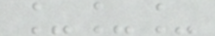___
